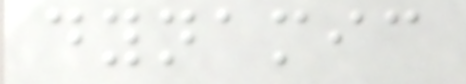dynamic
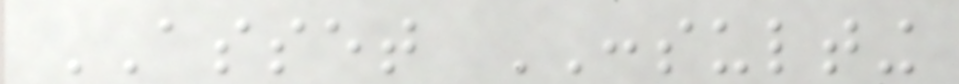ASSET CONSULTING
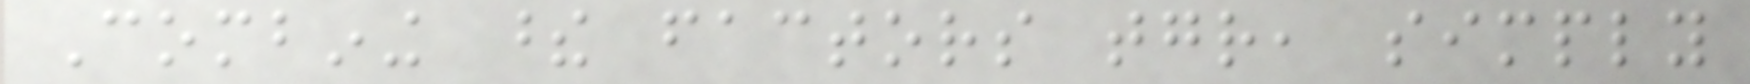Combining these factors together, simply
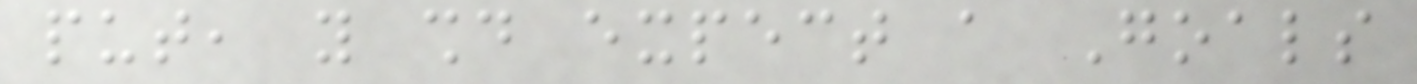put, you should expect a Goals
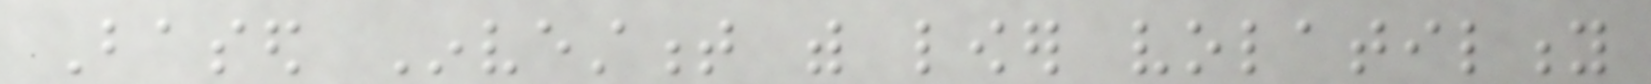Based Investment with lower volatility
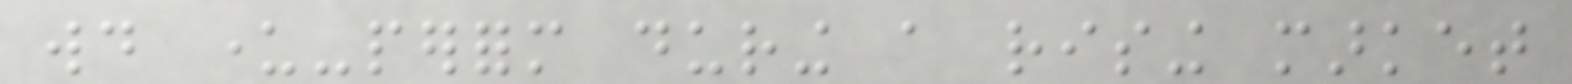would under-perform during a rising market
